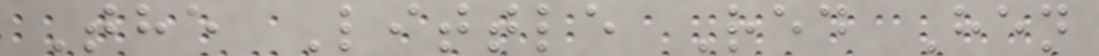The Little Red Hen
